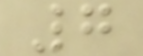7
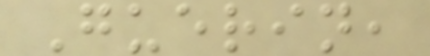Guerin,
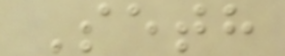Seth
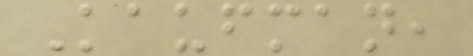Kaufman,
